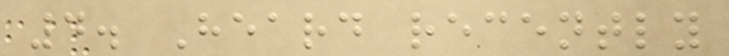4. Heard recently
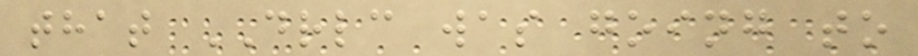that DRLC was going to
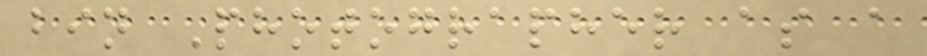bin Photographer as a
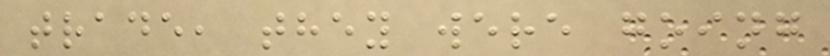trade, they were going
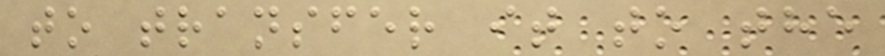to transfer it to the
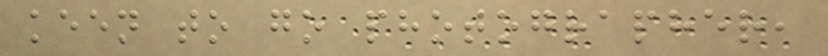keen to go photographer,
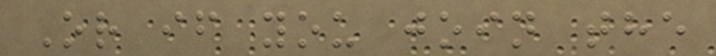Or if you join the
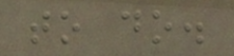to do.
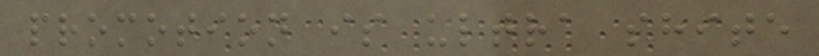promotion is ultra shite
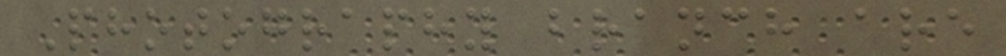Photography branch are
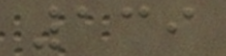139
